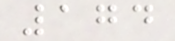174
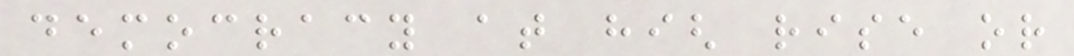democracy at high rise or
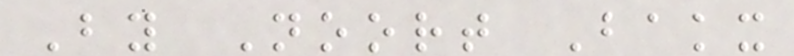By Noort Bakx
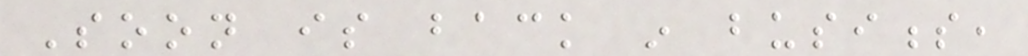Soon is back in business,
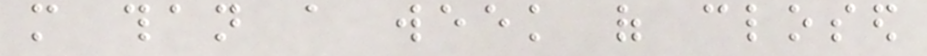more than a week of closed
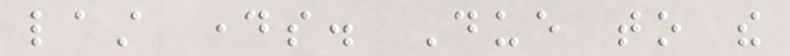last days. Due to the
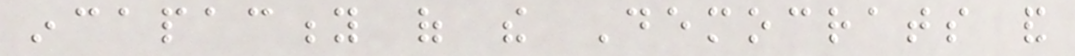incapacity of the Democrats and
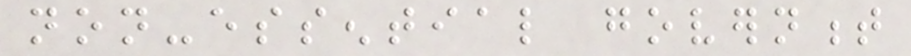non-essential government
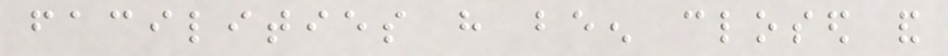facilities have been closed and
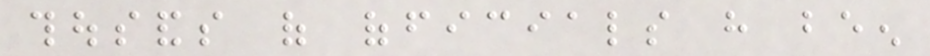thousands of officials have been
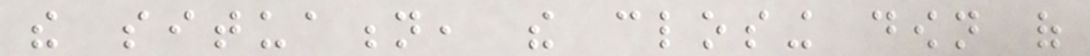the situation, the closing down of
